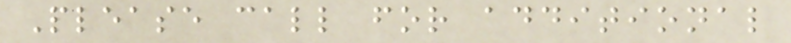Please call for additional
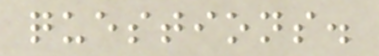questions.
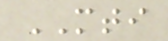MTI
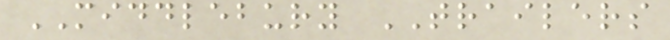MIDDLEBURY TRAILERS
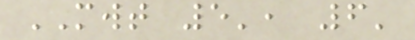MWT 5', 6'
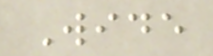Wide
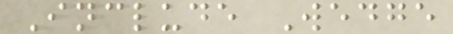Include Wedge
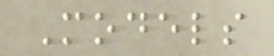Models
